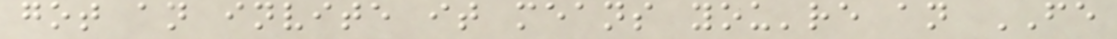got an invite it means you're an FE
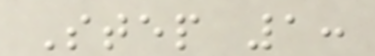Step 1:
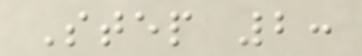Step 2:
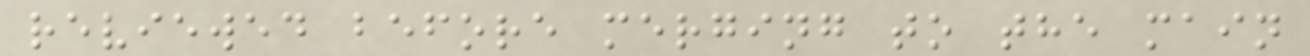reviewed before merging to the main
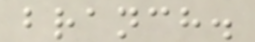branch.
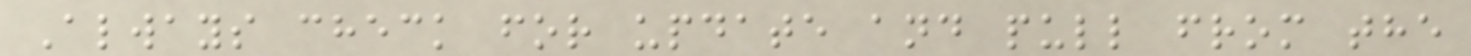Always check for update and pull from the
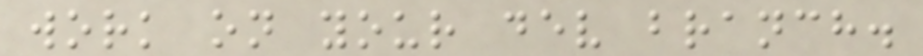work on your dev branch.
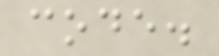code.
